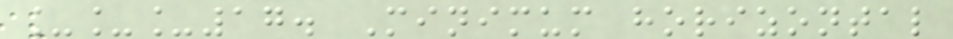___17. Minimum horizontal
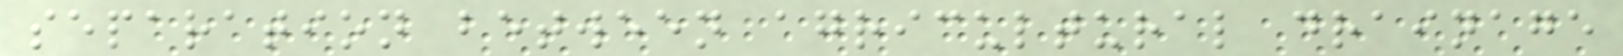separation between agricultural drainage
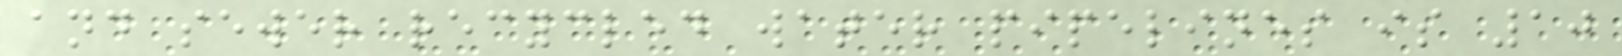and sewer recycled water pipelines is 10
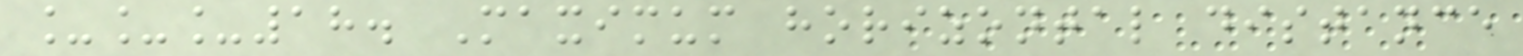___18. Maximum horizontal distance
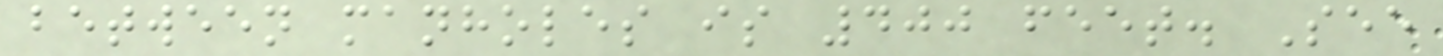between manholes is 400 feet. See
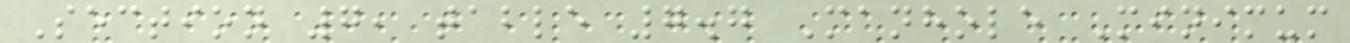Section 7, table 7.7 Manhole Minimum
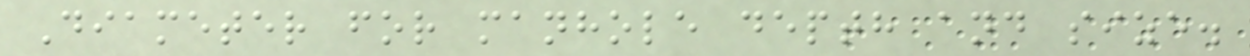Diameter for manhole depth and size.
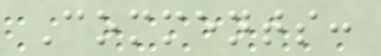Comments:
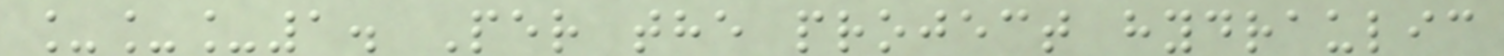___1. Per the project hydraulic
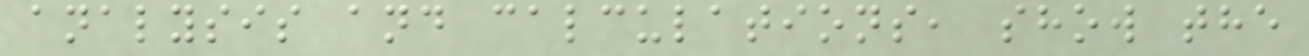analysis and calculations, show the
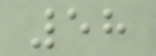58
